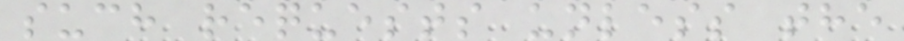such requests unless the
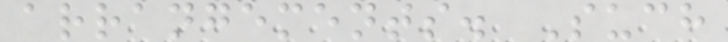arrangements. Such
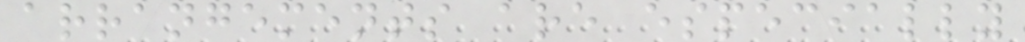arrangements are especially
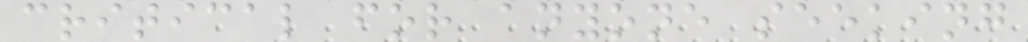critical for anyone seeking
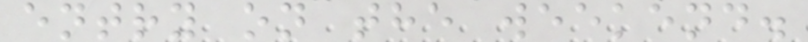entry on the weekend.
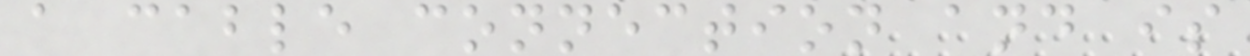a cable connection and is
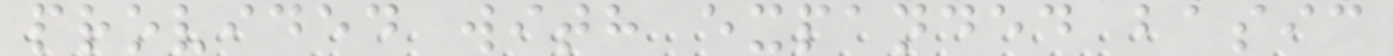provided with expanded basic
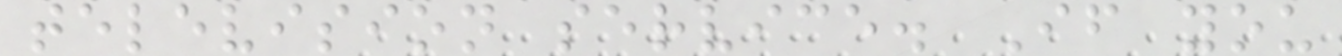television service. If you
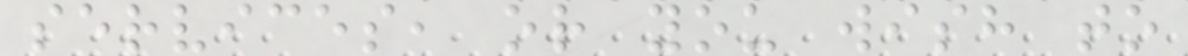services, or you wish to
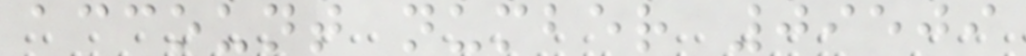account number 09509
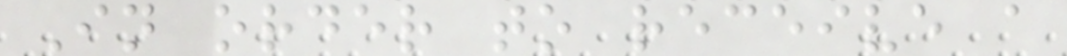In order to receive a
